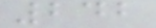242
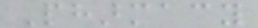Pharmacy
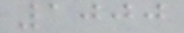1000
